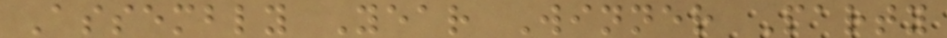Assembly Year Winner Party
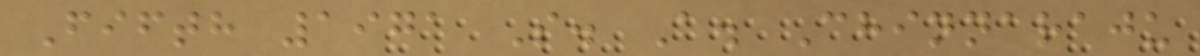Fifth 1971 S. A. Chinnaraju
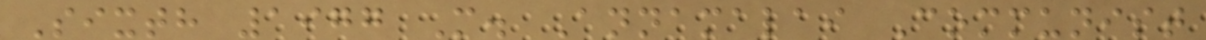Sixth 1977 M. Annamalai Communist
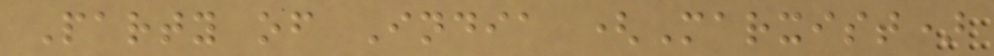Party of India (Marxist)
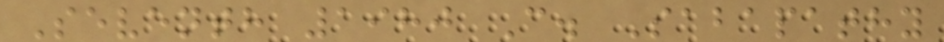Seventh 1980 C. Sabapathy
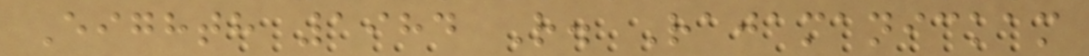Eighth 1984 R. Rajamanickam
